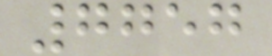7757
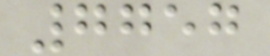7757
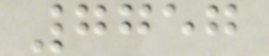7757
